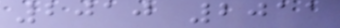2010 2011
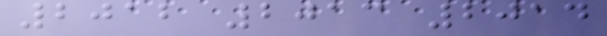2012 2013 2014
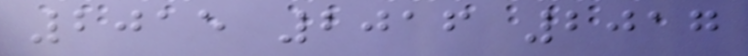2015 2016 2017
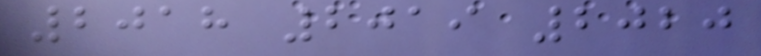2018 2019 2020
